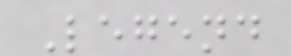Legend
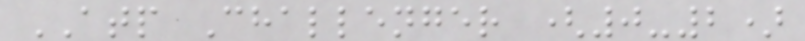ATP Challenger (0-2)
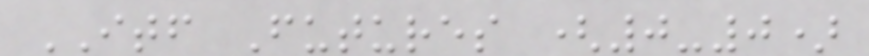ITF Futures (0-0)
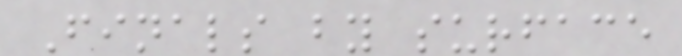Finals by surface
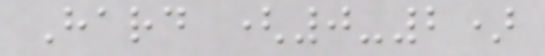Hard (0-2)
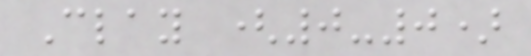Clay (0-0)
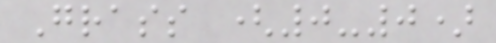Grass (0-0)
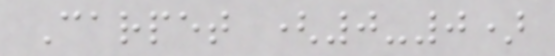Carpet (0-0)
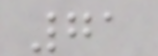71
